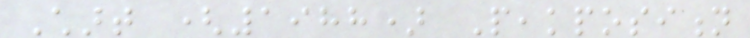Chart (1988) Peakposition
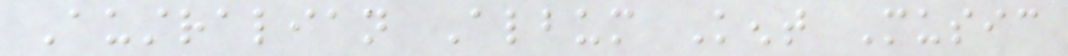Australian Album Kent Music
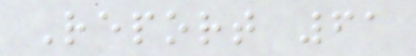Report 61
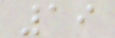19
